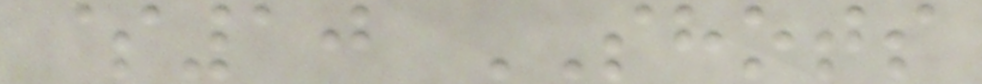$10 SHOTS
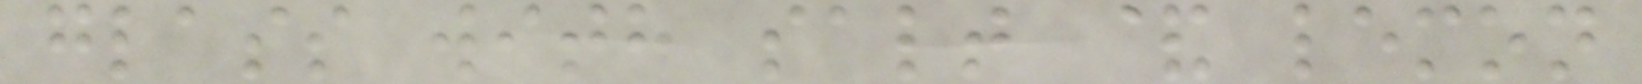glass with salt & lemon
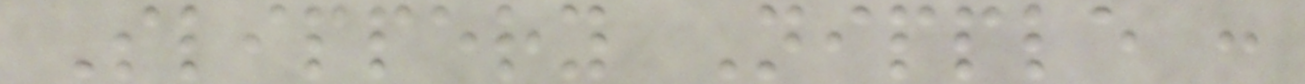Slippery Nipple :
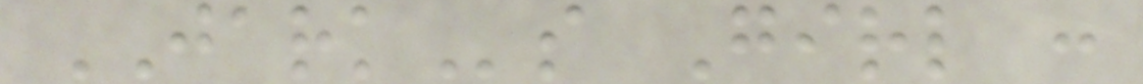JARKs Girl :
